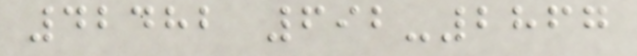42482 692-2867
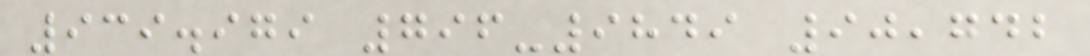939.979 796-9849 90,742
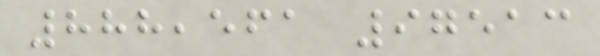888,561 97513
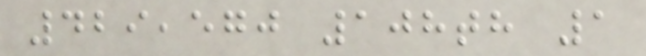429,570 108th 1
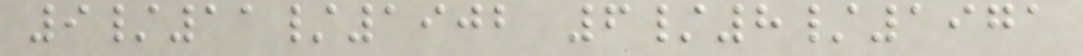9/11/1902 6/8/1971
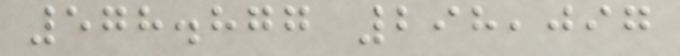578.877 298,097
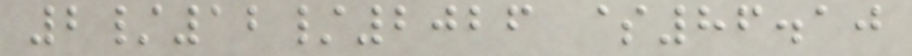2/12/2026 $86.10
